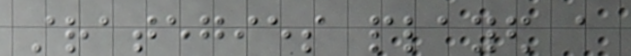strategies played a
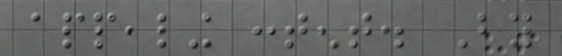appealing content. By
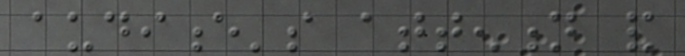audience's attention and
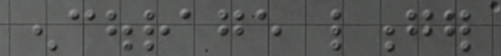encourage longer
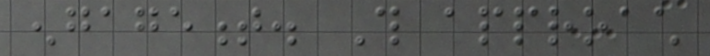engagement. This approach
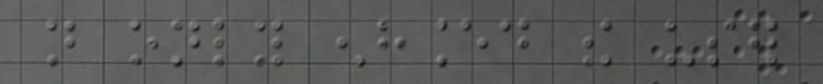not only enhanced the user
